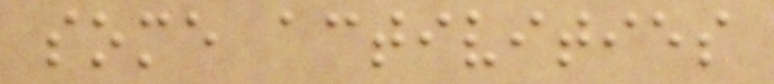some activities
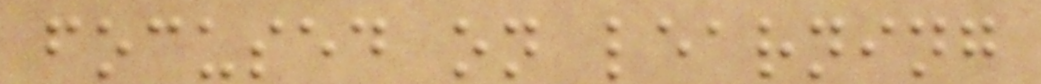focused on learning
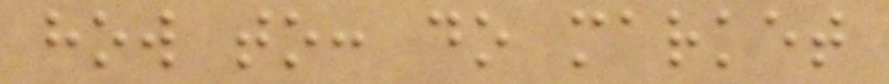how to: do market
